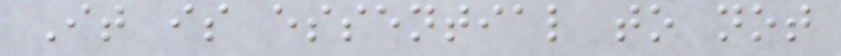It is essential to not
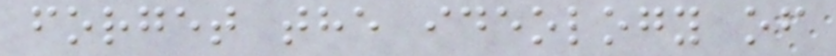forget the ideology of
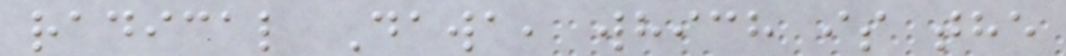radical Dawa, which is the
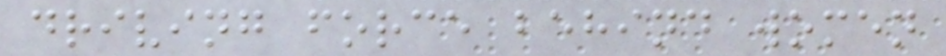driving force behind women
